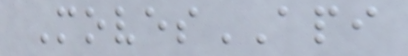MovesAPI
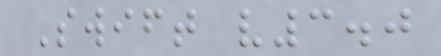Swift v3.0
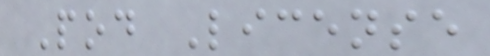Pod License
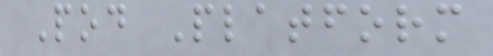Pod Platform
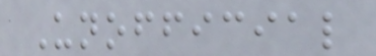Unofficial
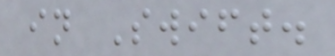in Swift.
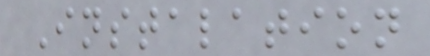Instalation
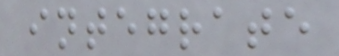integrate
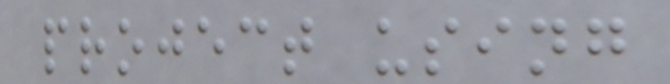project using
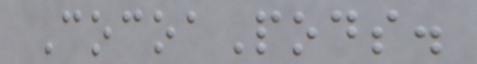CocoaPods.
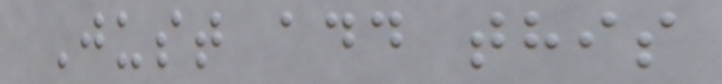Just add this
